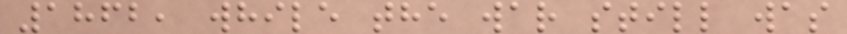1862, while the war still was
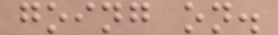going on.
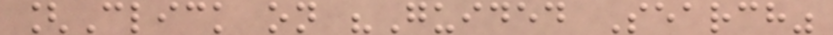[Click on "Guided Search"
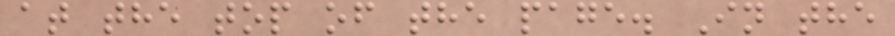at the top of the page. In the
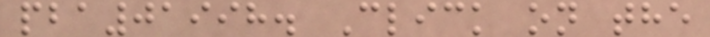pba01998. Click on the
